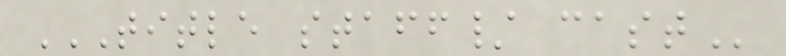TITLE STAFF/ CAST
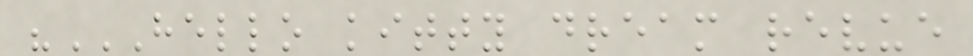"HELLO KITTY DREAM REVUE
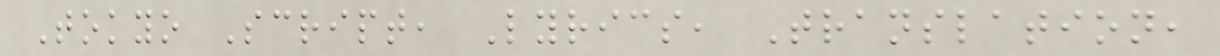Tokyo Script, Lyrics, Translation,
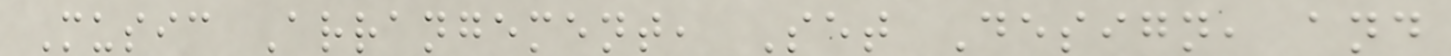Music Arrangement, Set Design, and
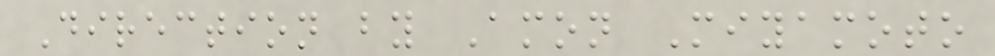Direction by Amon Miyamoto
